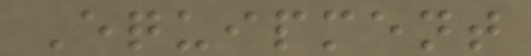Equipment
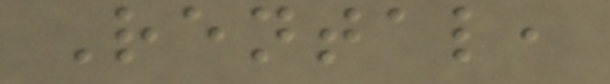Rental,
